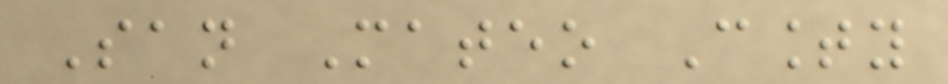San Mateo County
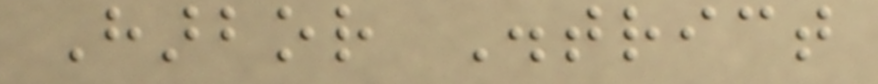Harbor District
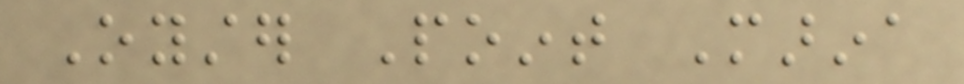Oyster Point Marina
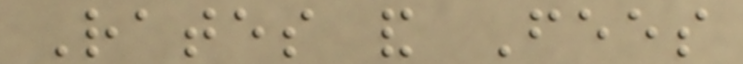Rates and Fees
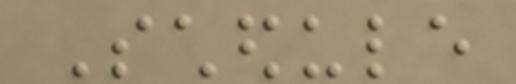Schedule
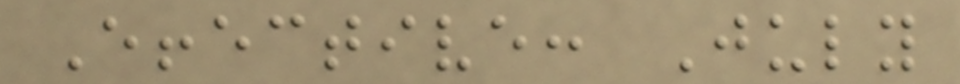Effective: July
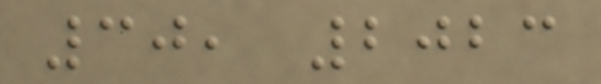30, 2023
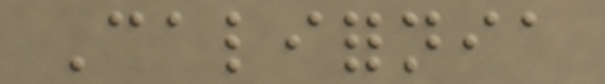California
